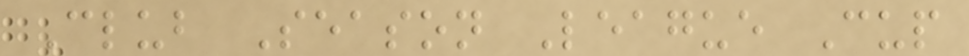Club Season League Cup
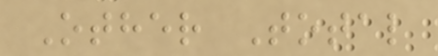Other Total
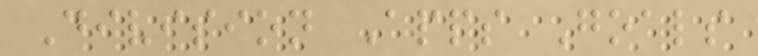Division Apps Goals
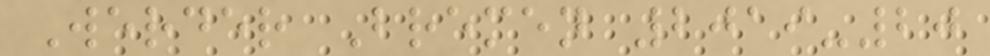Werder Bremen 2019-20
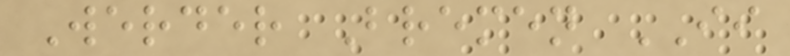Werder Bremen II
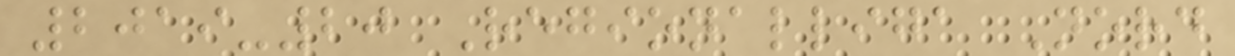2019-20 Regionalliga Nord
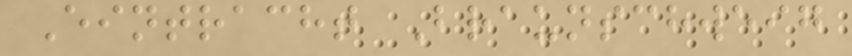Eintracht Braunschweig
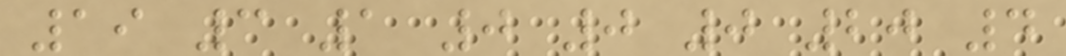19 3 1 0 0 0 20 4
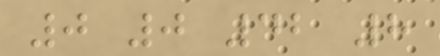0 0 42 8
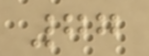77
